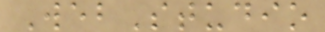WebStudio
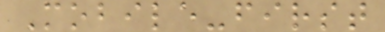Mobile-first
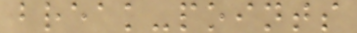break-points
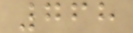768
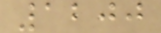1200
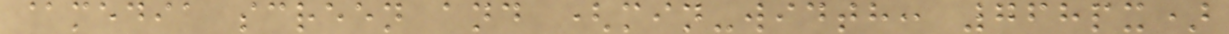@media screen and (min-width: 768px)
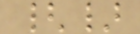{}
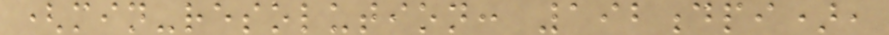(min-resolution: 192dpi),
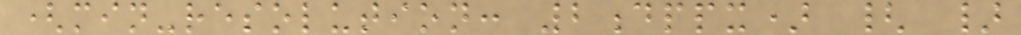(min-resolution: 2dppx) { }
